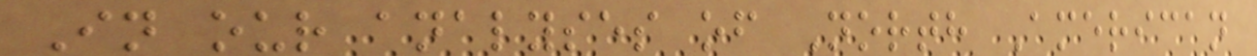In our analyses of North American
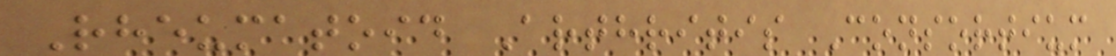Rheumatoid Arthritis Consortium
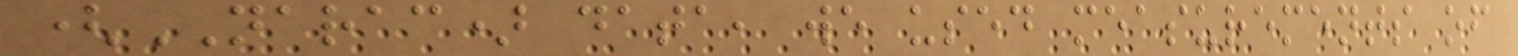(NARAC) data, we used measurements of
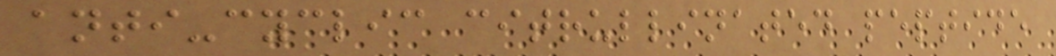anti-cyclic citrullinated peptide
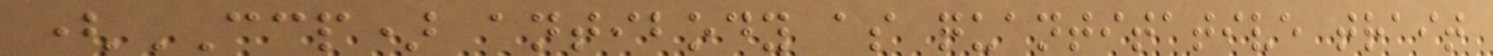(CCP) antibody as quantitative trait
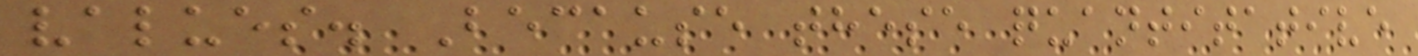values. Because these quantitative
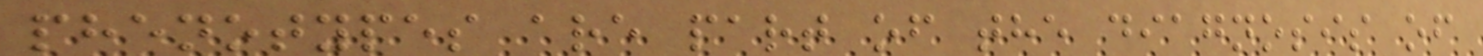phenotypes are part of the diagnosis of
